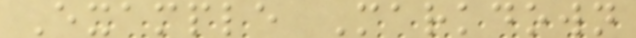Example Markdown
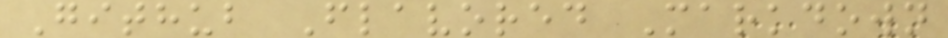Github Flavored Markdown
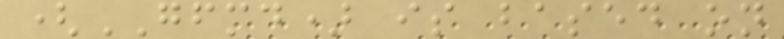(GFMD) is based on
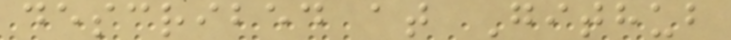described at Github
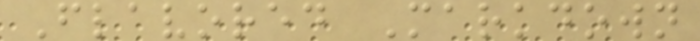Flavored Markdown
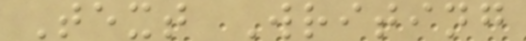Text Writing
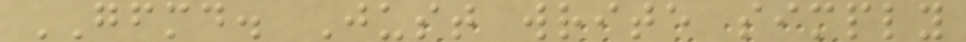GFMD. Just write simply
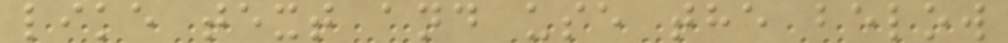like text and use the below
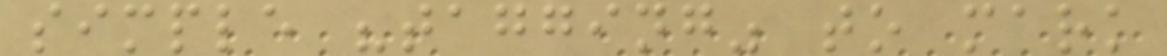simple "tagging" to mark
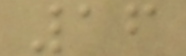16
